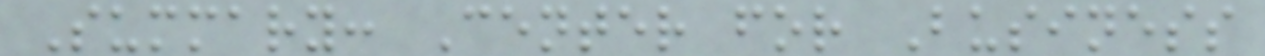Summary: Center for Business
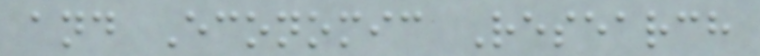and Economic Research
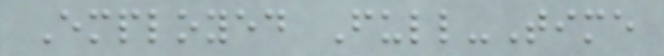Employed Full-Time
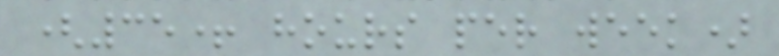(35+ hours per week)
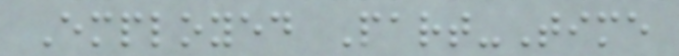Employed Part-Time
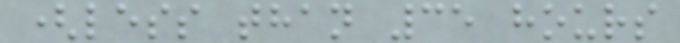(less than 35 hours
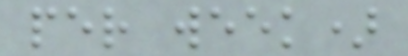per week)
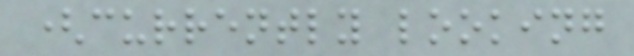(currently looking
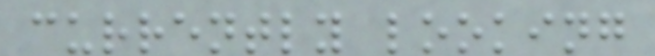currently looking
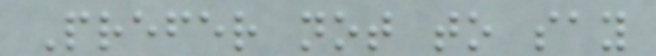Prefer not to say
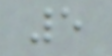5
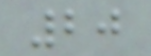20
